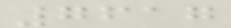7617
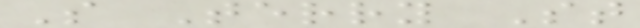S Terry St
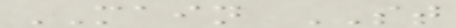MAIN ST
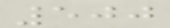500
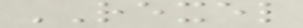REXEL
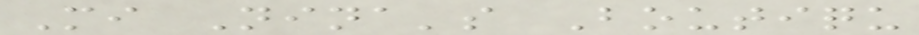Mi Nina's Boutiqu
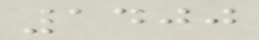1400
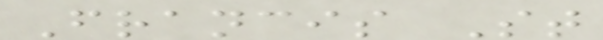Francis St
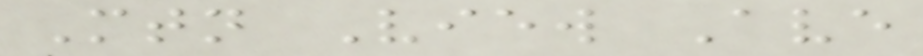Mtn View Ave
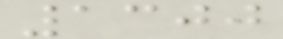1300
